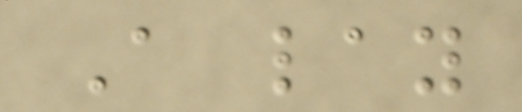A lay
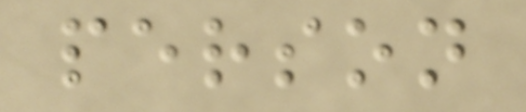person
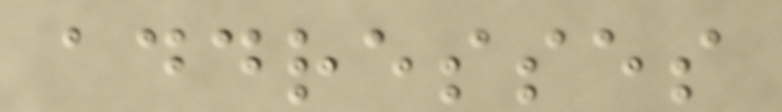addresses
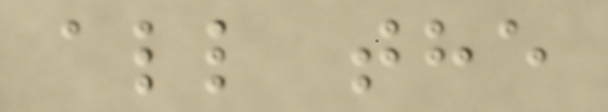all the
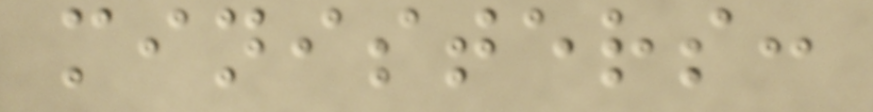ministers:
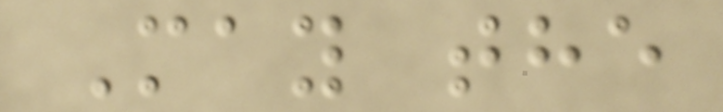May the
